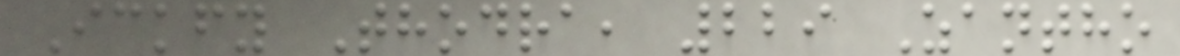Ickfy Thodra, 229 Zantho
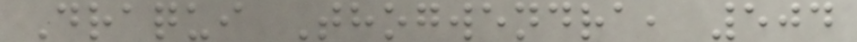Draqui Thogwendra, 504
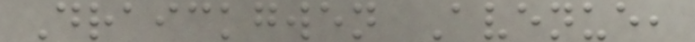Draickgwen Avenue,
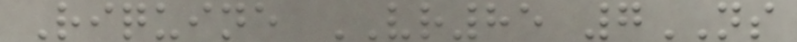Riquine VR85 7NS
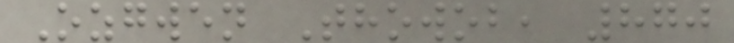Ozgwen Thowob, 870
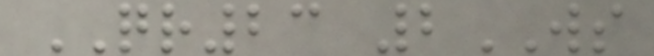QR23 2WS
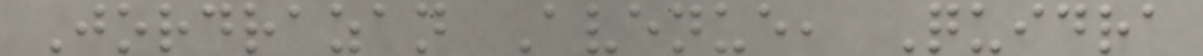Jordrazan Avenue, Quidra
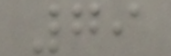79
